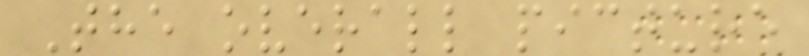The overall picture
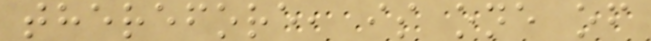therefore, is one of
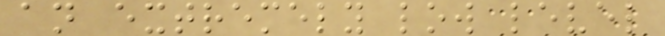an extremely low level
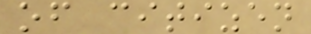of citizen
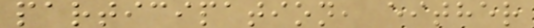participation, either
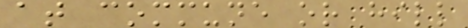at commune or hill
